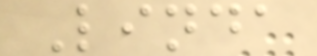Linda
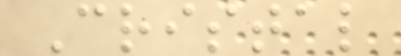Cristal
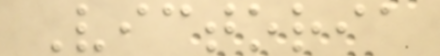Victoria
